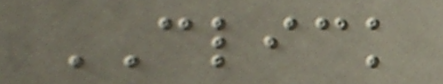CLICK
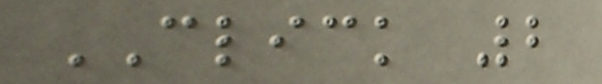CLICK 2
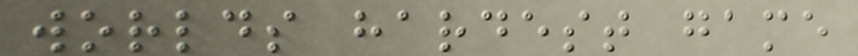worlds hardest game
